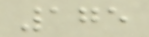175
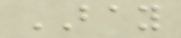BAY
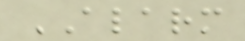ALARM
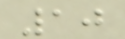10
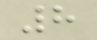8
